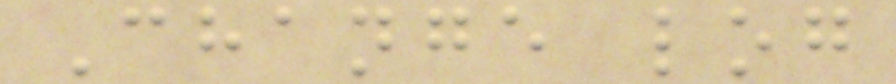Change log
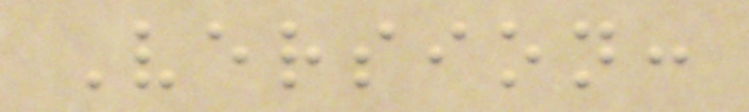Version:
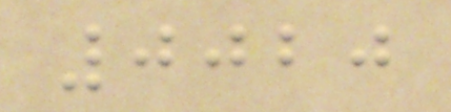0020
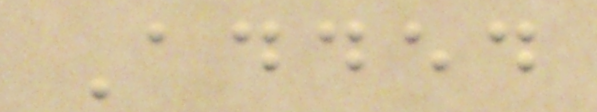Added
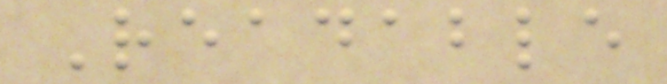Readable
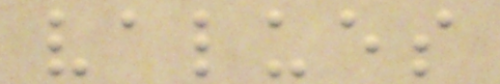values
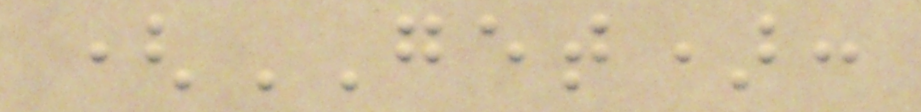(GET):
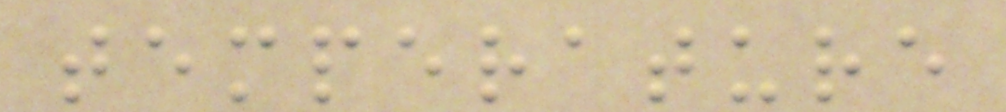temperature
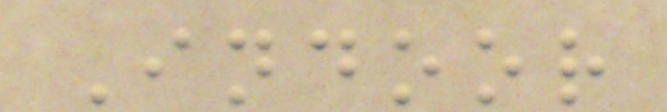Indoor
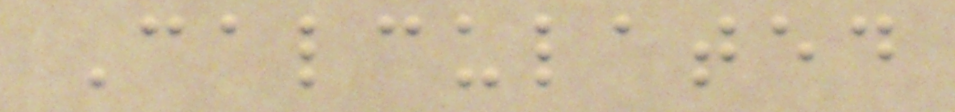Calculated
